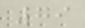79
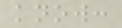know:
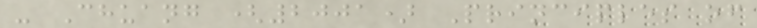- Chuang (2001) Principles of
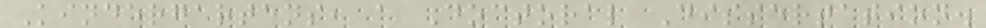Kindergartens, a Doctoral Dissertation.
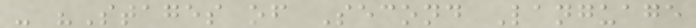- "Stages of Second Language
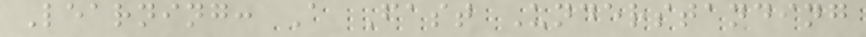Learning: A Fast Understanding
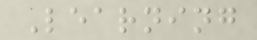Learning
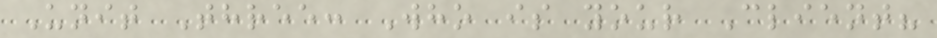Unit Three: Who is your Client?
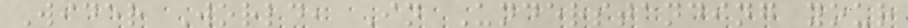Wider World, In Understanding your
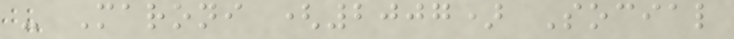- Maroni (2007) Social
